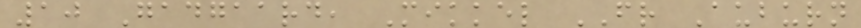10 Gadgaard, Mikkel FR Auburn
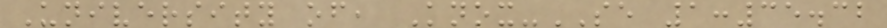University of, Knox-SE 1:35.32
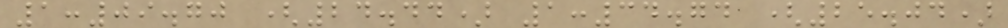1:09.70 (24.44) 1:34.74 (25.04)
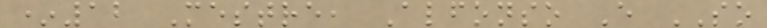*12 Mestre, Alfonso E SO
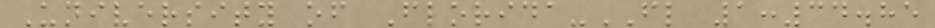University of Florida-FL 1:34.85
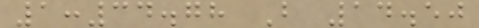1:34.78 B 14.50
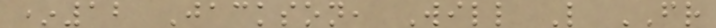*12 Jackson, Will L FR
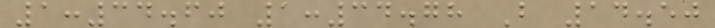1:34.60 1:34.78 B 14.50
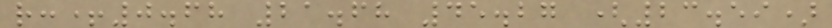r:+0.68 21.68 45.27 (23.59)
